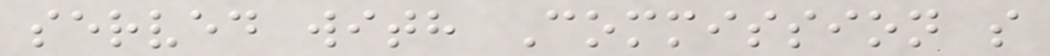served with Commission s
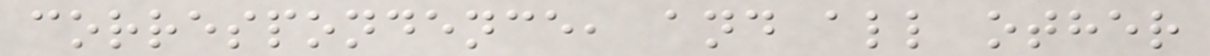correspondence, and all other
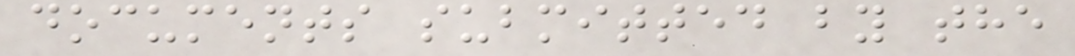documents submitted by the
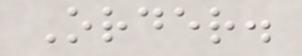Order.
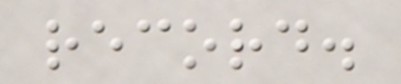record.
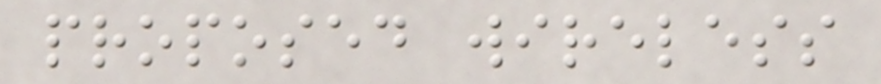proposed wireless
